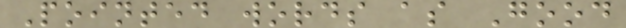Pointed words as Good
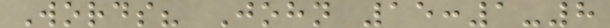Words? John 15:1-8
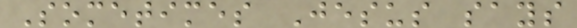Sometimes Jesus says
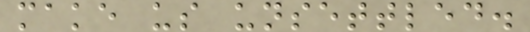make us unsettled.
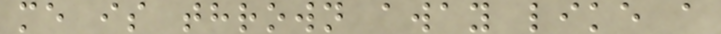me is thrown away like a
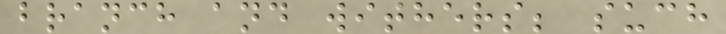branch and withers; such
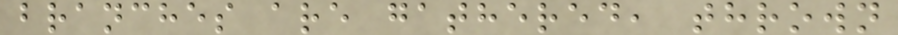branches are gathered, thrown
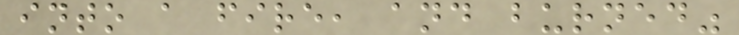into a fire, and burned"
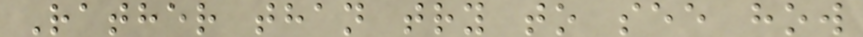Rather than try to see how
